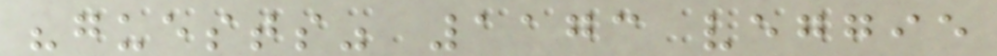"guests" 1173 veggie
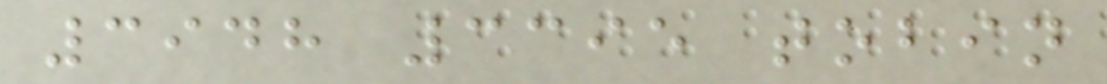3948 3395 tobin
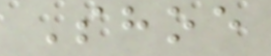Shoe
